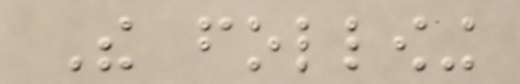The following
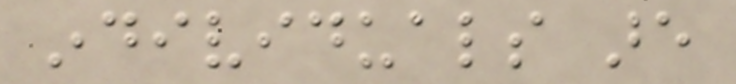individuals are
